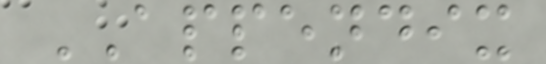APPENDIX
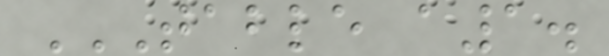TABLE A1.
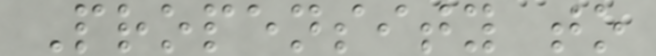Propensity to
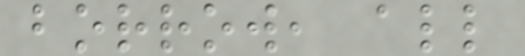borrow, all
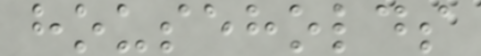households
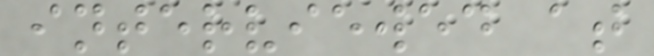interviewed at
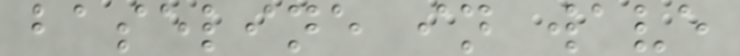baseline in wave
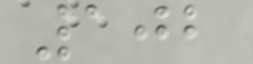102
